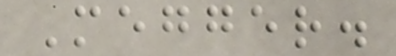Megger.
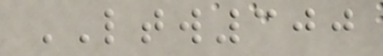LTW300
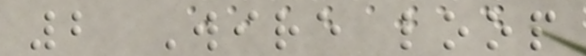2 Wire loop
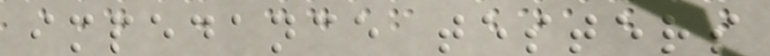impedance testers
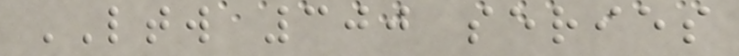LTW 300 series
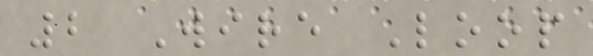2 Wire Loop
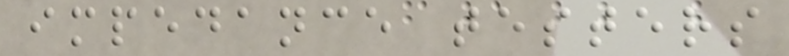impedance testers
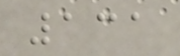131
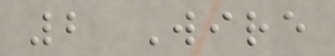2 Wire
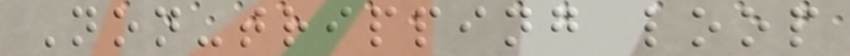Non-tripping loop
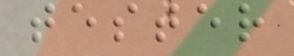tester
